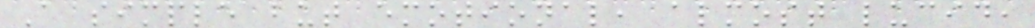A simple but emotional, almost lucid,
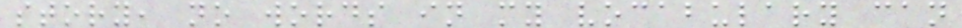story, no words in my vocabulary can
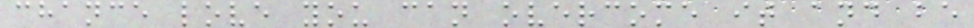chance love you can overcome it and be
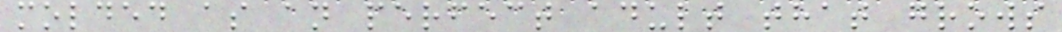molded as an perfect adult that grows
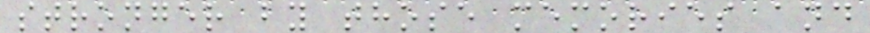stronger by those memories and
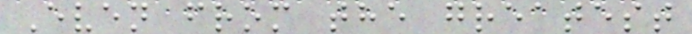Even from the greatest
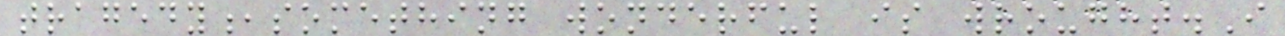tragedy,something wonderful is wrought.I
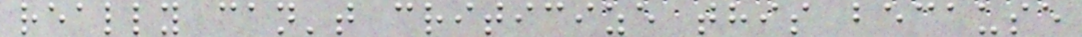really can't criticize this because
